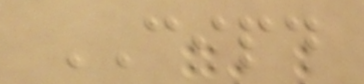CIPD
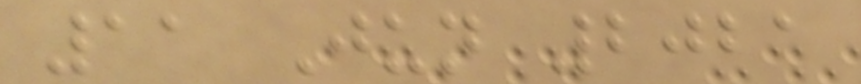11 Jun 2021
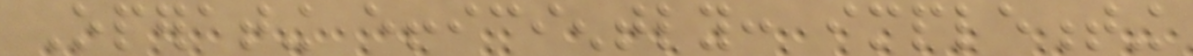Operating efficiently: implementing
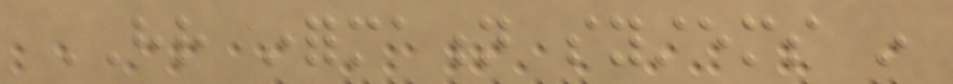HR information systems in
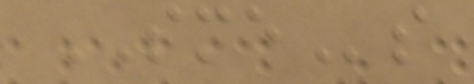SMEs
